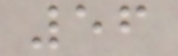56
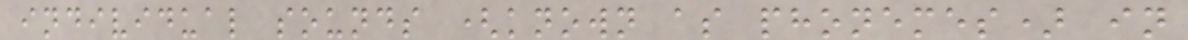individual sounds (known as phonemes) in
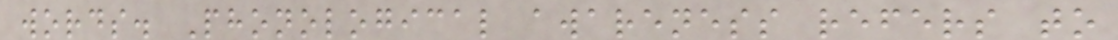words. Phonological awareness refers to
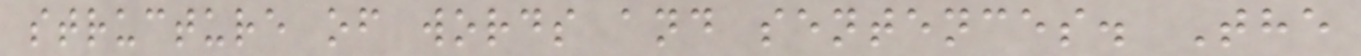structure of words and sentences. The
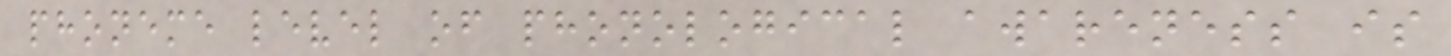phoneme level of phonological awareness is
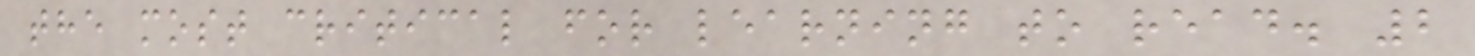the most critical for learning to read. 2
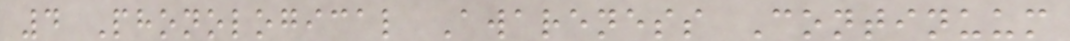4 Phonological Awareness Continuum
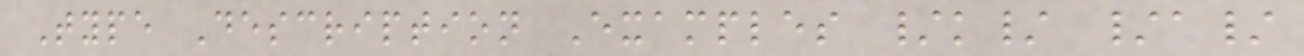Type Description Examples /k/ /a/
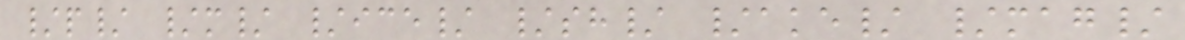/p/ /m/ /ice/ /sh/ /ake/ /mag/
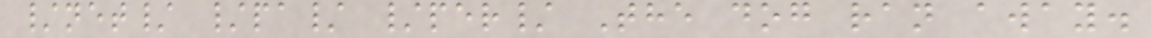/net/ /pa/ /per/ The dog ran away.
